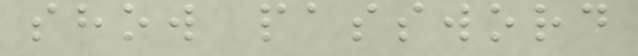show password
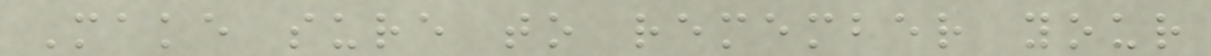Make sure to remember your
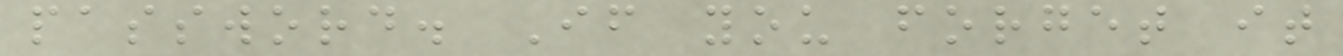password. If you forget it
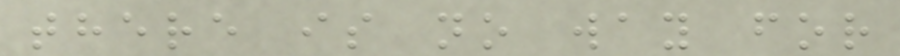there is no way for
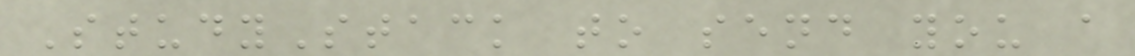StudyStack to send you a
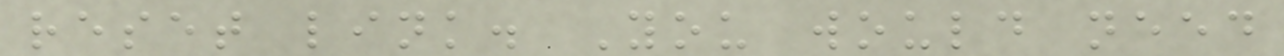reset link. You would need
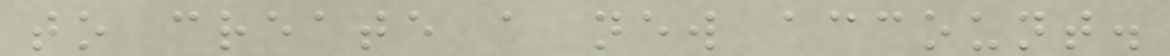to create a new account.
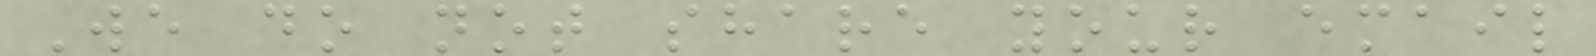We do not share your email
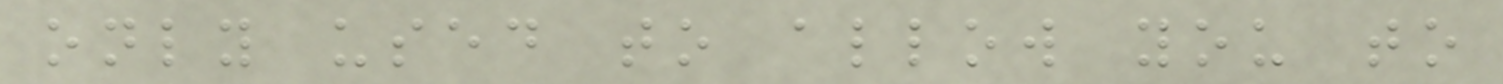only used to allow you to
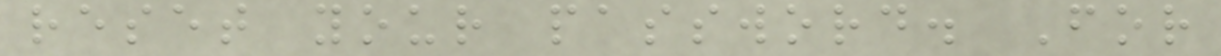reset your password. For
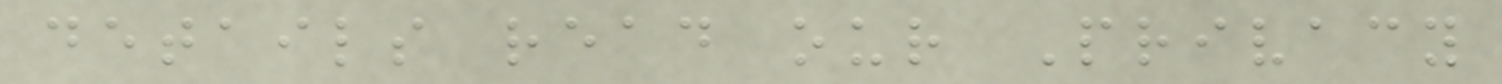details read our Privacy
